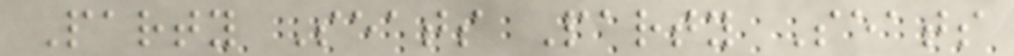Party Seats Party Seats
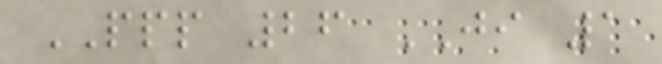PPP 26 JI 1
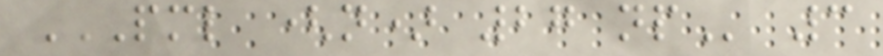PML (N) 27 NP 3
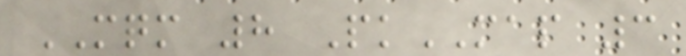MQM 8 PkMAP 3
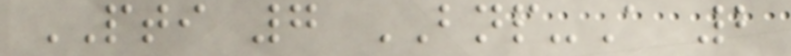PTI 7 BNP-A 2
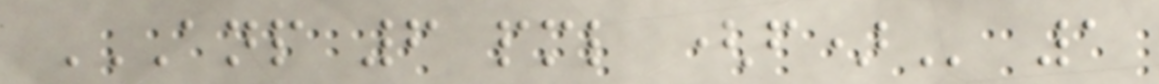ANP 6 PML (F) 1
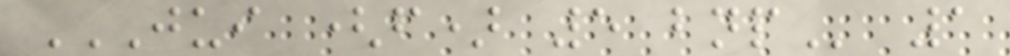JUI (F) 5 BNP 1
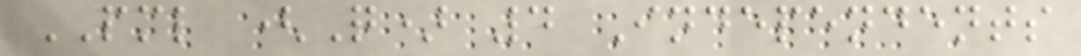PML (Q) 4 Independents
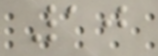10
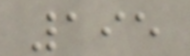195
